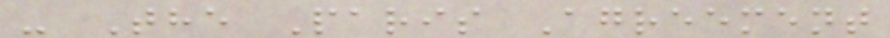- The Paris Agreement
